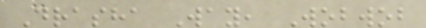Drasha Way, Wobwob
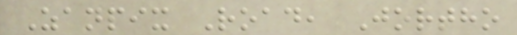Zanpix Road, Jortho
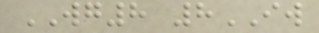WG8 8IW
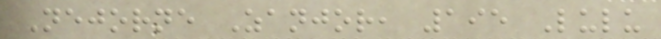Nejorne Zanjor, 195 Lulu
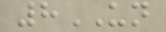8UN
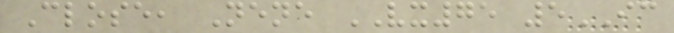Close, Nene VX75 5IC
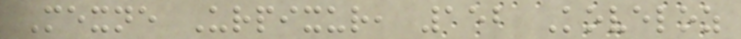Mexne Urpixur, 152 Koveloz
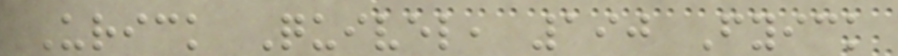Urick Quivel, 190 Fyick
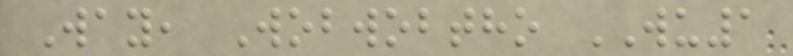Way, Wobwobtho WU1
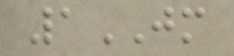1JM
